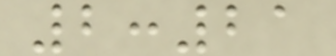2:21
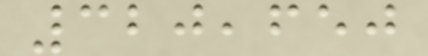320,650
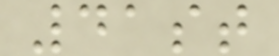41st
